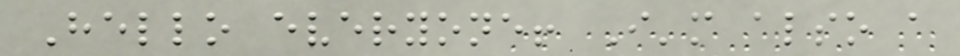Hello everyone! I'm also a
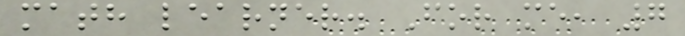math learner. For me, 7
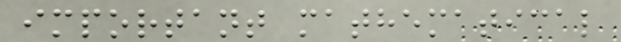important mathematical
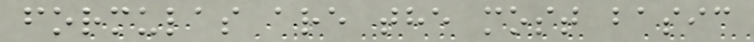formulas are the most basic
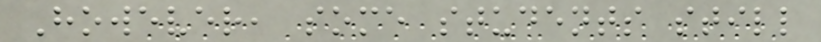However, some students still
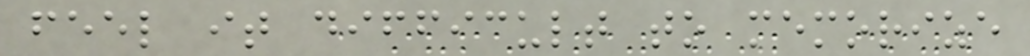feel it difficult to memorize
